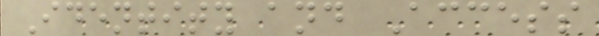Identity and Access
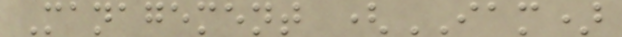Management (IAM)
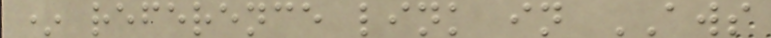* reference link in AWS
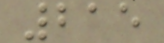215
